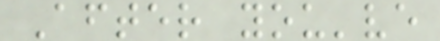After you've
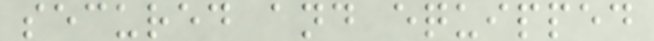secured and equipped
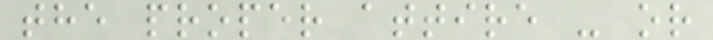the proper attire - or
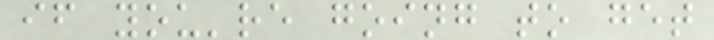if you're going to get
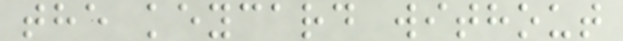the keycard without
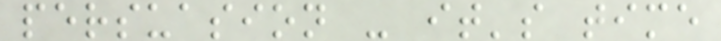persuasion - it's time
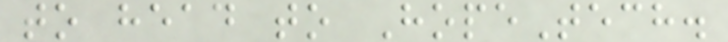to head to HopeTech.
